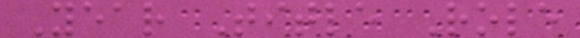Year Title Role
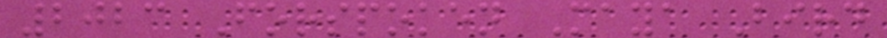2023 Forspoken Maya Bird
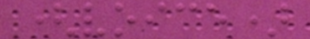(voice)
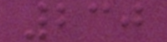230
